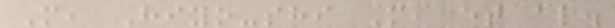M, Hiyo-shi M, et al.
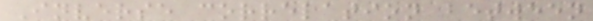Inverse correlation between
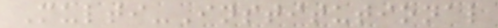Multi-Institutional
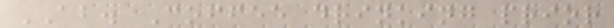AB. Coffee drinking prior
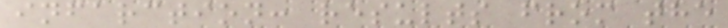infarction: results from the
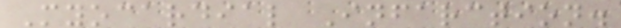Myocardial Infarction.
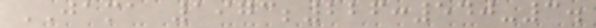JAMA 1973;226:540-3.
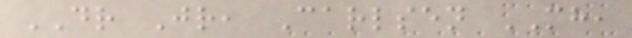DR Jr, Carlsen MH,
